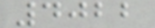4022
